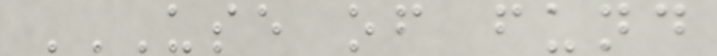USE OF FUND
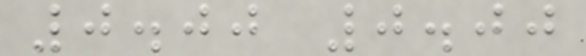0.00 0.00
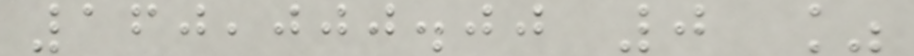160,000.00 0 %
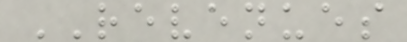REVENUES
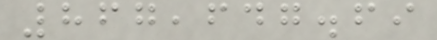867,647.69
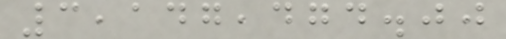3,147,474.00
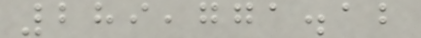289,771.12
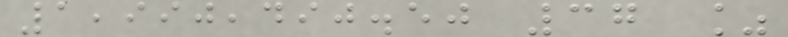1,990,490.50 37 %
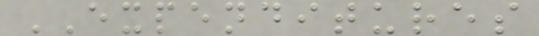EXPENDITURES
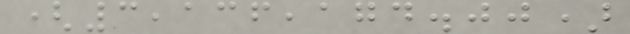(3,136,174.00)
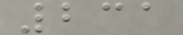231
